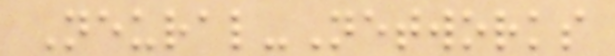Neural-Networks
